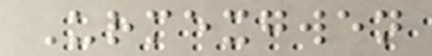Urmexgwen
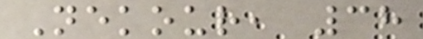Nekour, 38
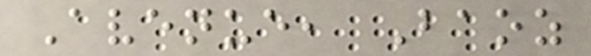Avenue, Baoz
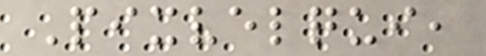Pixvelqui,
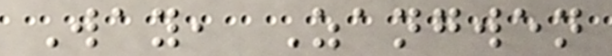Way, Zangwen
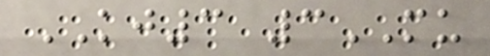KJ3 3MU
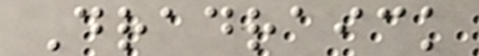Dradraick
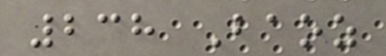238 Baoz
